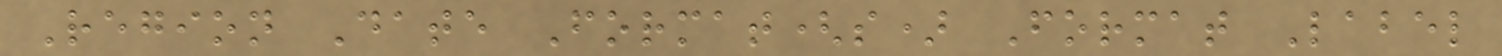Region Date Format(s) Format Label
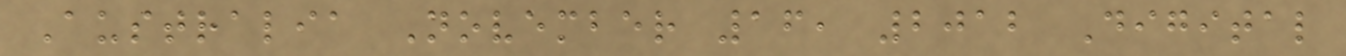Australia November 16, 2012 Digital
